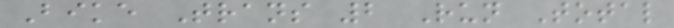Bike Trans 2 Run Total
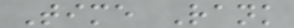Time Rank
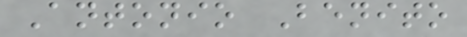Antonio Benito
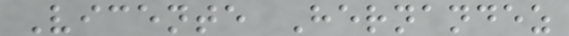Vicente Hernandez
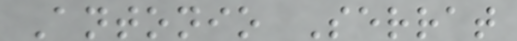Antonio Serrat
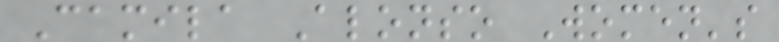Camila Alonso Women's
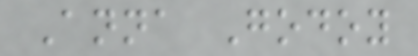Anna Godoy
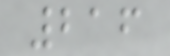216
